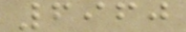6960
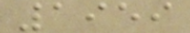1959
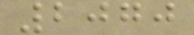2070
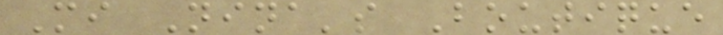Mi Nina's Boutique
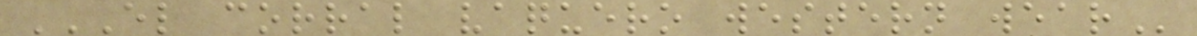EL CORRAL VAQUERO WESTERN WEAR
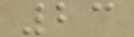23
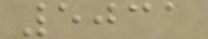5031
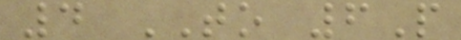4 TO 6P
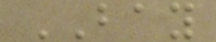BAY
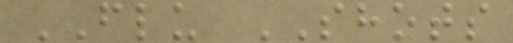FLU SHOTS
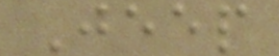Jeep
